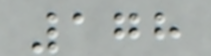178
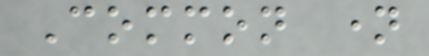Common name
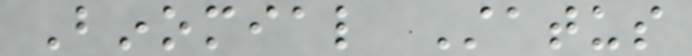Binomial Status
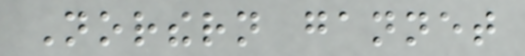Northern gannet
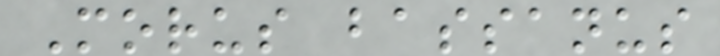Morus bassanus
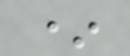*
